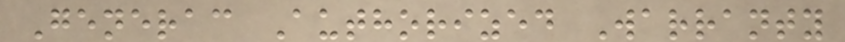Generac Authorized Warranty
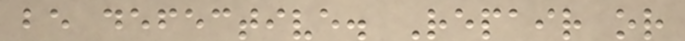be defective. Repair or
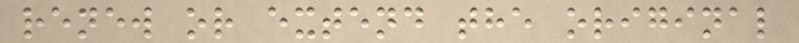renew or extend the original
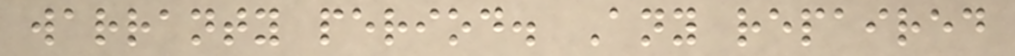warranty period. Any repaired
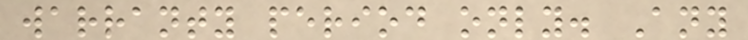warranty period only. Any
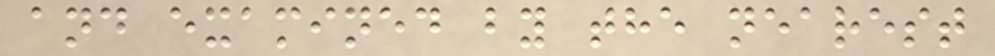and examined by the nearest
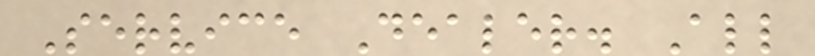Service Dealer. All
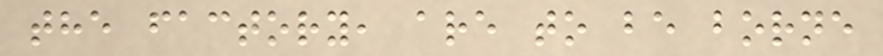the factory, are to be borne
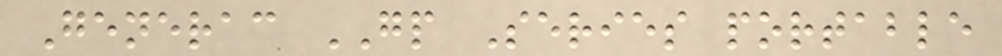Generac GP Series portable
